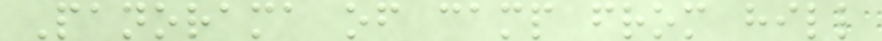Panorama of camp from hill
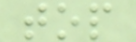top
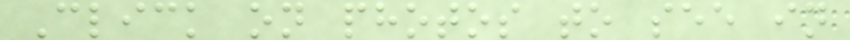Click on photos to see in
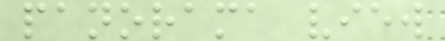panorama view
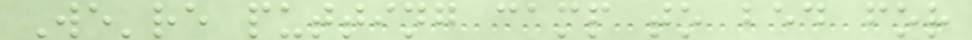We're putting camp to bed for
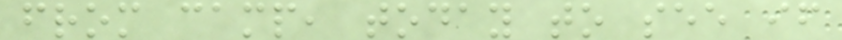from camp, today to see if
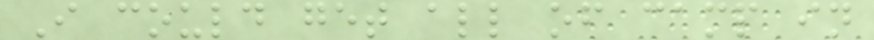I could get all of camp in
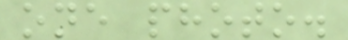one photo.
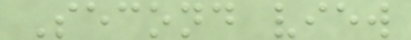Second view
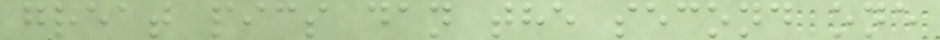great pics dan the second one
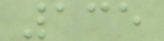135
